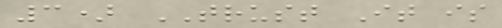3) TRUST It is
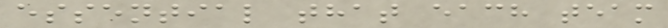essential that each team
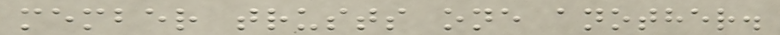member trusts one another.
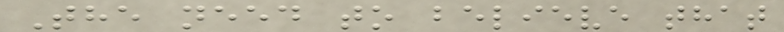The need to believe that
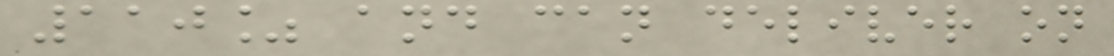110% and can deliver on
